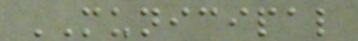MUNICIPAL
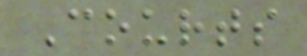Courts
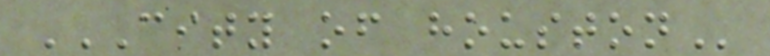CITY OF HOUSTON
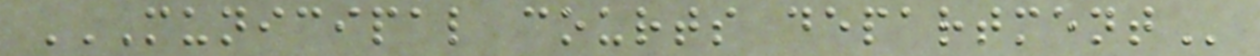MUNICIPAL COURTS DEPARTMENT
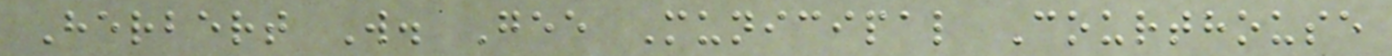Herbert W. Gee Municipal Courthouse
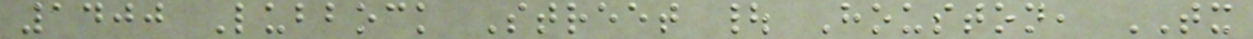1400 Lubbock Street | Houston, TX
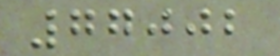77002
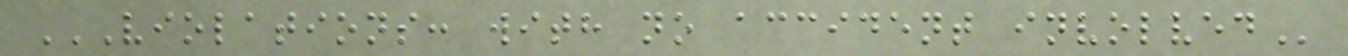VIOLATIONS: WITH NO ACCIDENT INVOLVED
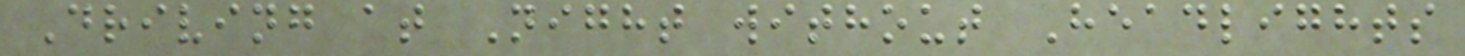Driving at Night without Headlights
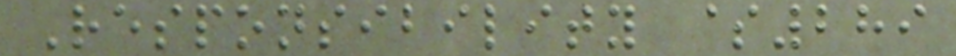Responsibility $289
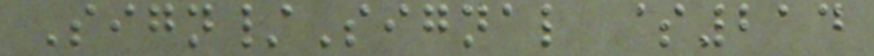Sign/Signal $214
